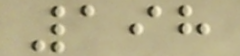198
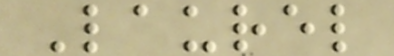Laurel
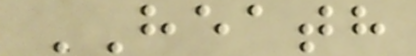HEATH
